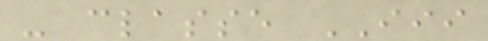- classe III
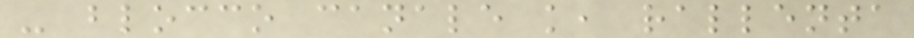- blocco canale k, rallenta
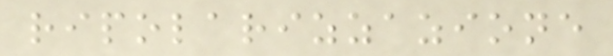ripolarizzazione
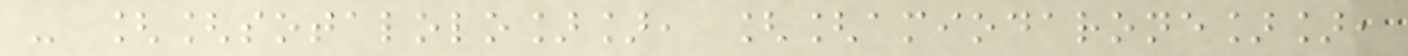- [[sotalolo]], [[amiodarone]],
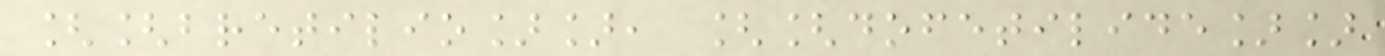[[bretilio]], [[dofetilide]]
